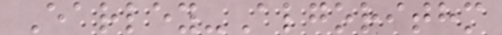Earley-Algorithm
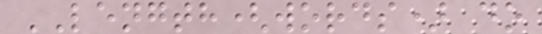LENGTH(words) do
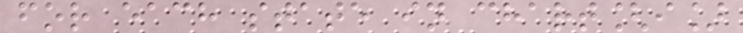for each state in chart[i]
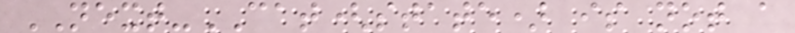NEXT-CAT(state) is not a
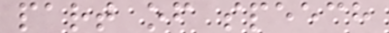part of speech
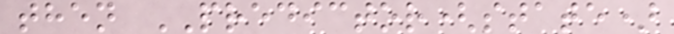then PREDICTOR(state)
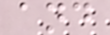and
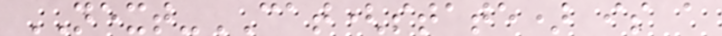NEXT-CAT(state) is a
